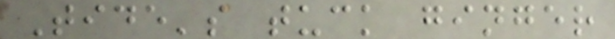Tide's tuck ginger
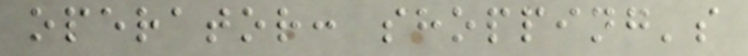operator: shopping's
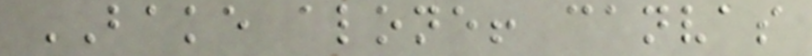BAKE alone! canvas
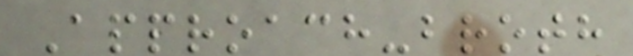Approach-broth
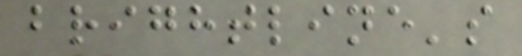brightline's
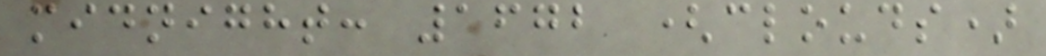midnight: 1672 (clouds)
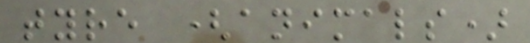tyre (animals)
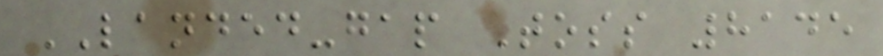LANDED-gap Toss 8145
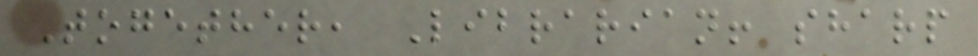Together, Librarian! sharp
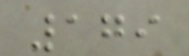179
